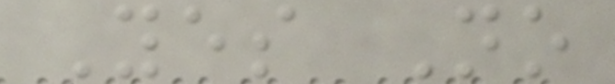Yes No
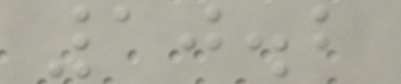10.2
